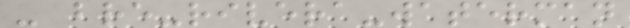- bre-rivera-waterman
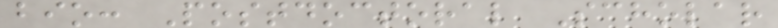bio: Postdoctoral Scholar
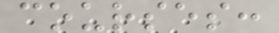courses:
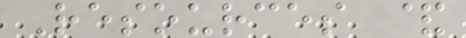Resources &
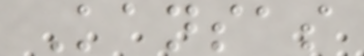Kansas
